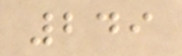249
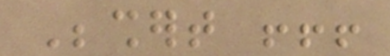Beshert !!!
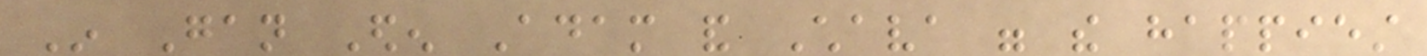In Gan Eden Adam and Chava were the happiest
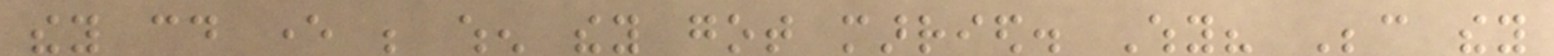they could ever be when they got married. Why? Because they
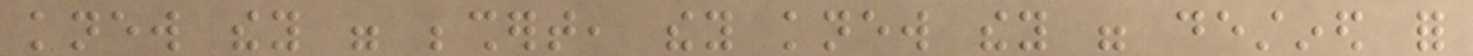knew they were beshert, they knew they were destined for
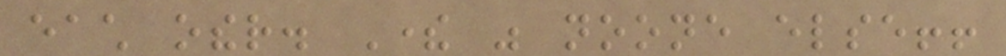each other. There was noone else!!
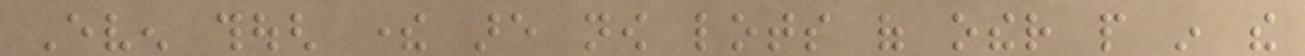Even though there are now lots of other people in the
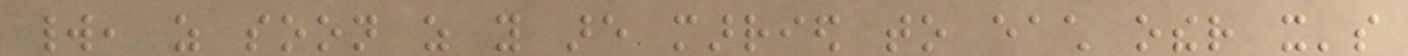world, as soon as you are married to each other it's
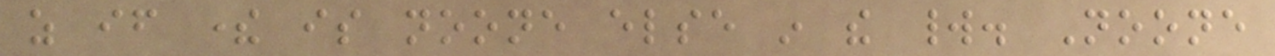as if there is noone else in the world. Noone
